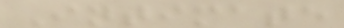Intimate
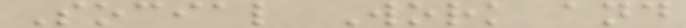Social Work and
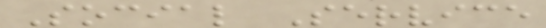Social Service
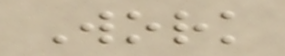Work
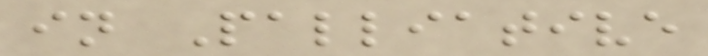in Palliative
